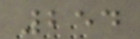254
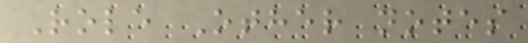Role Other notes
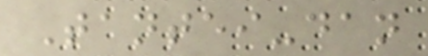Tantei-dan
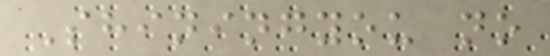Shiningyou no
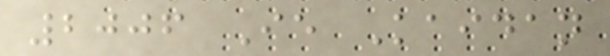2006 Ie Kaidan
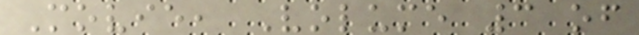Movie, Volume 3 of
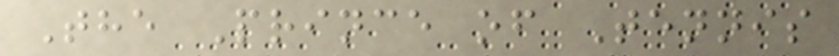The Prince of Tennis
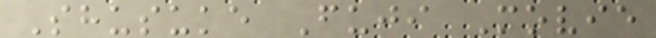Shusuke Fuji Movie
